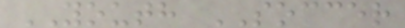YOUTH SOCCER
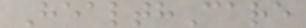HealthCare
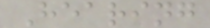Hearing
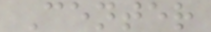Center
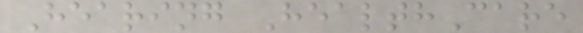Hearing HealthCare
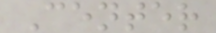Center
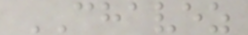CHAVEZ
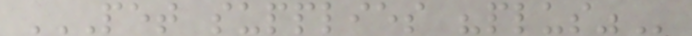PET SUPPLIES "PLUS"
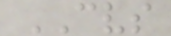CVS
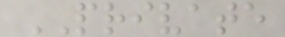PRIVATE
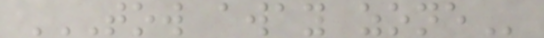TOW AWAY ZONE
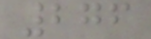276
